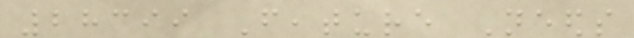28399 Feature Needs
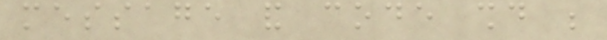message and code should be
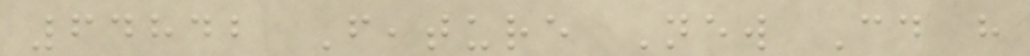64842 Feature New Could have
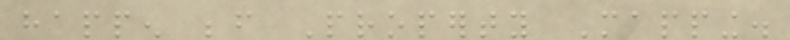happen before Property Mapping.
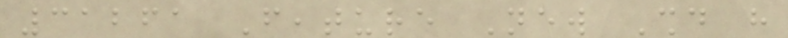31261 Feature New Should have
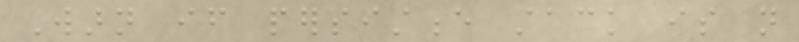Warn if persistence stack is not
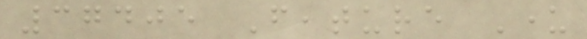37405 Feature Under
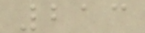213
